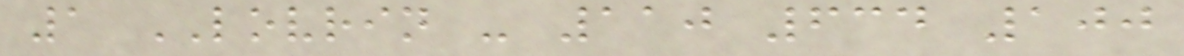1 LOVRIN - 110 634 100
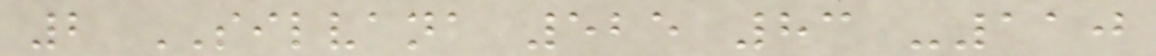2 SILVANA 525 83 -110
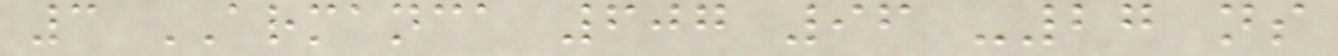3 ARMANCA 607 96 -27 ns
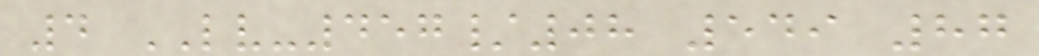4 LV-457/08 549 87
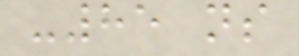-85 ns
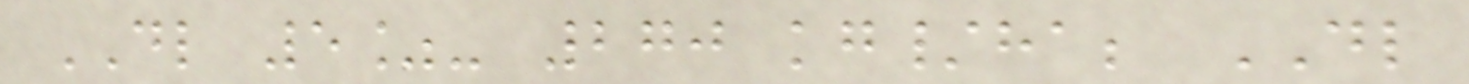DL 5%- 270 kg/ha; DL
